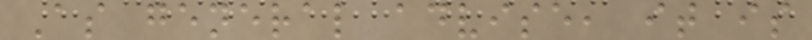As general advise, it is
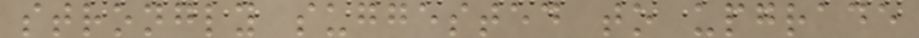strongly suggested to upgrade
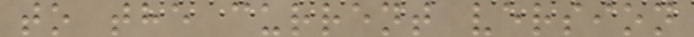to the current version
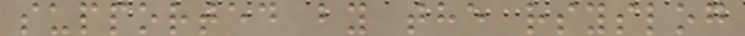supported by the rsyslog
